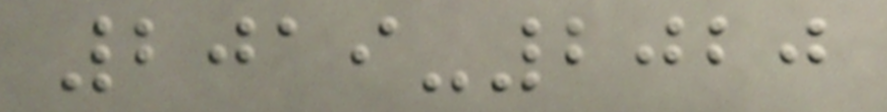2019-2020
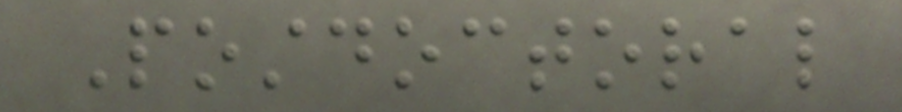Postdoctoral
